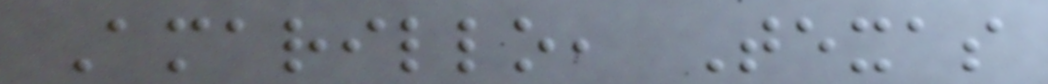Amarillo, Texas
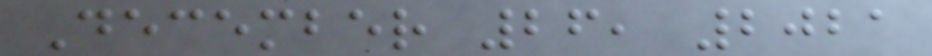December 26, 2021
